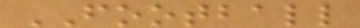FOOTBALL
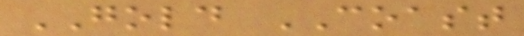GOLD COAST
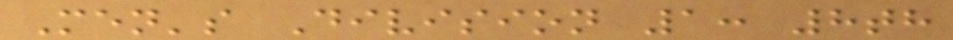Men's Division 1: 8th
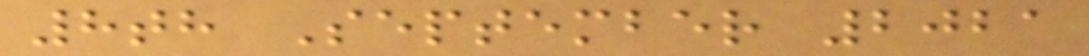8th September 2021
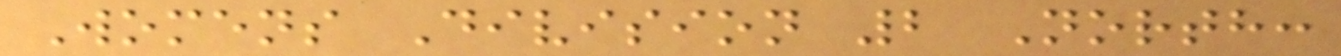Womens Division 2 North:
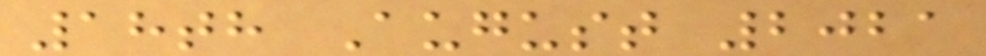18th August 2021
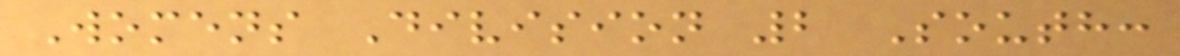Womens Division 2 South:
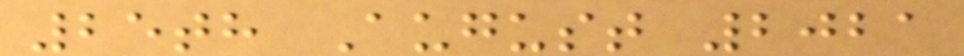25th August 2021
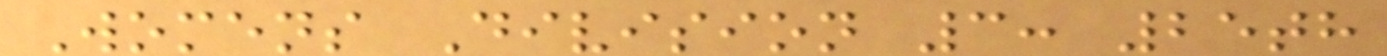Womens Division 3: 25th
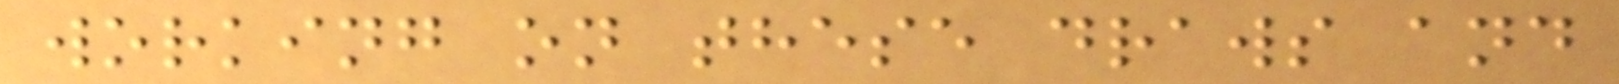working on these draws and
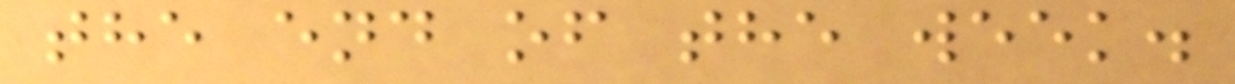the end of the week.
